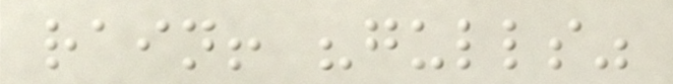rain! "gulls"
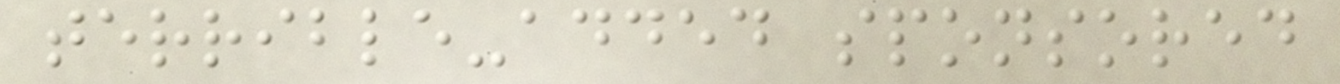terrible-added sponsored
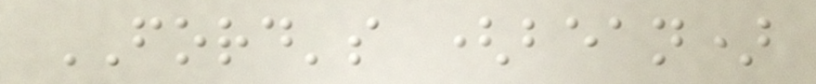FORD's (bean)
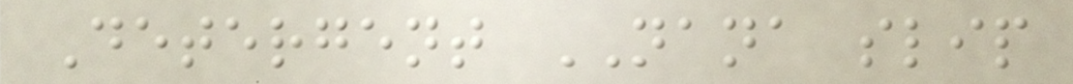Detergent NANA slip
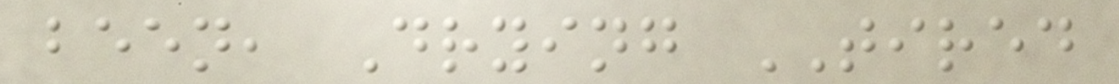been, Drying TIRED
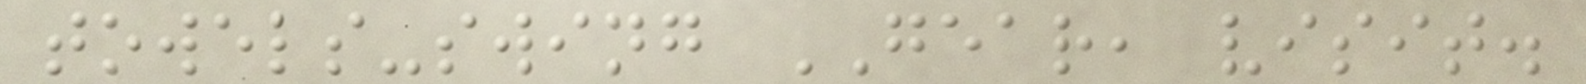towels-swing GEAR, visit.
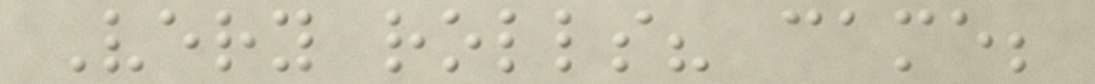Very rolls? came;
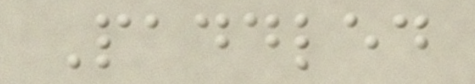Paddled
